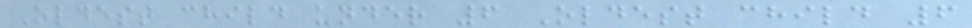Oldest child under 6 Oldest child 6
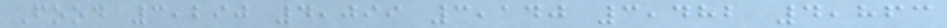Food 3,290 4,099 3,140 3,482 4,863
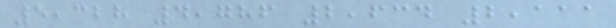5,328 4,786 2,634 2,111
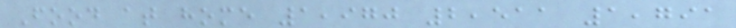Food at home 1,970 2,511 1,791
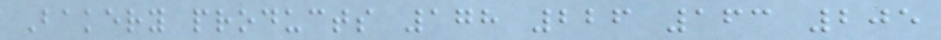Bakery products 178 226 163 205
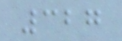327
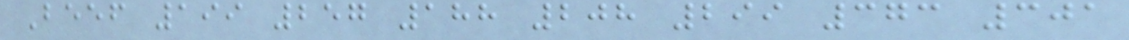Beef 199 257 188 208 299 373 301
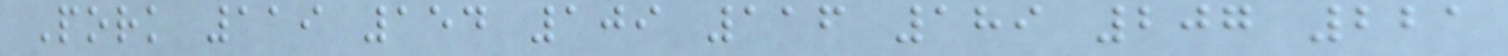Pork 119 154 109 116 189 207 221
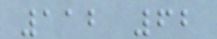112 62
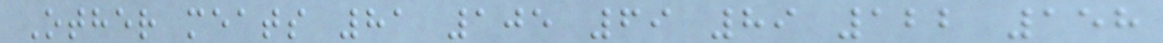Other meats 81 105 69 89 122 158
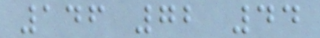146 72 44
